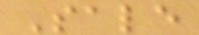Sale
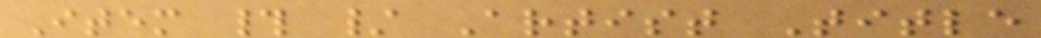Item # / Artist Title
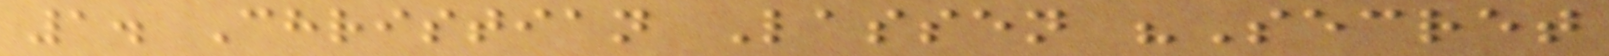1. Christian Lassen "Secret
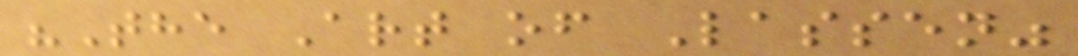"The Art of Lassen"
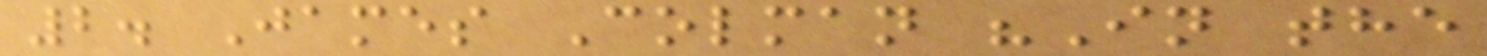2. James Colman "In the
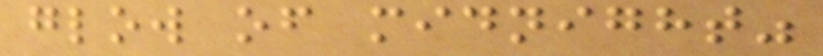glow of midnight"
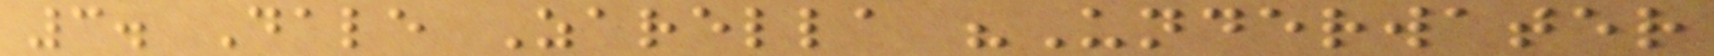3. Dale Zarella "Underwater
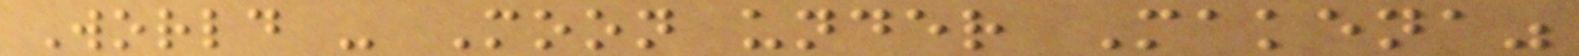World - Moon under Makena"
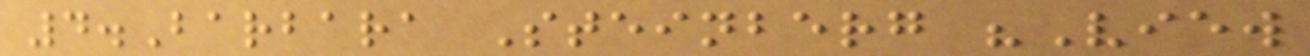4.Barbara Steinberg "View
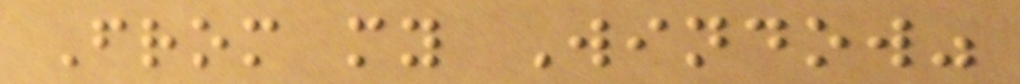From my Window"
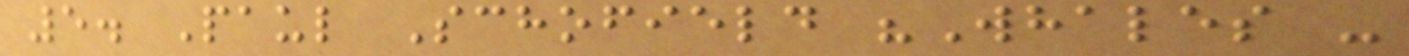5. Paul Schofield "Whales -
